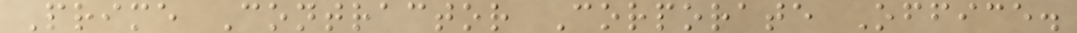Prime Contractor Corporate Office.
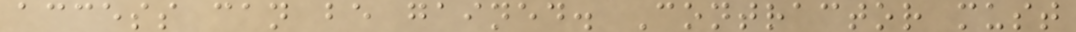access can be gained. Contractor must
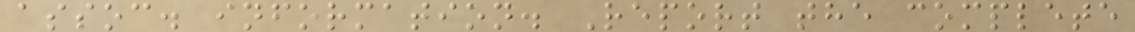assoc. information. Report the complete
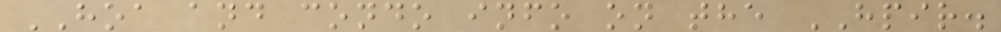HOA and condo info on the HPIR.
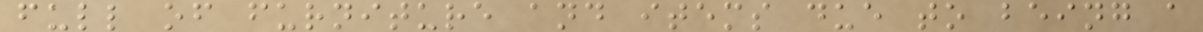full of furniture and items due to being a
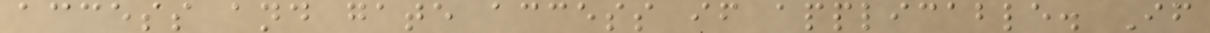access and gate access if applicable. If
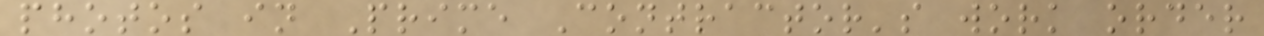photos in Prime Contractor's work order
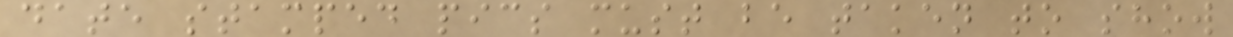date stamped pics must be taken to show
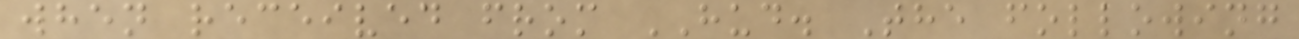when received from HUD. The following
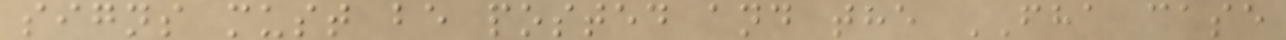signs must be posted and the FHA case
